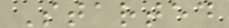Started
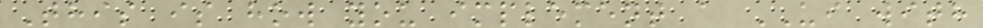This is how you implement a UI with
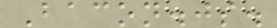Bacon.js.
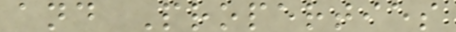and Properties
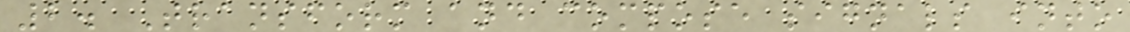2. Transform and compose signals into
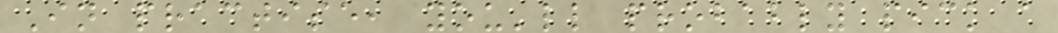In practise, you'll probably pick a
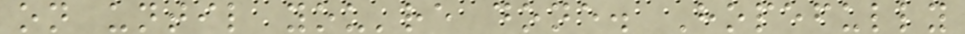on until you're done. Hopefully
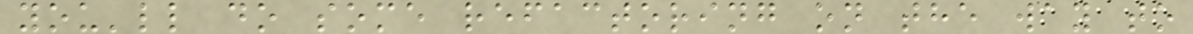you'll do some refactoring on the way to
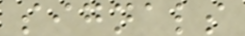signals
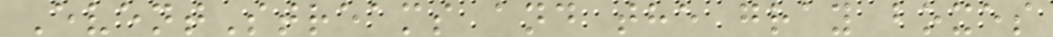EventStreams and the gray boxes
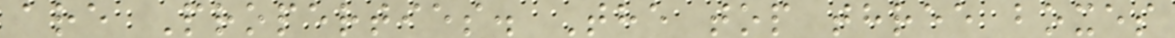are Properties. The top three boxes
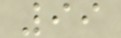99
